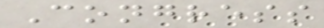Congress
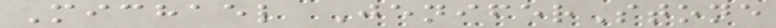Michael JeniferStone
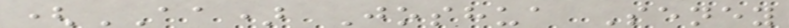(AA) Joshua Seney
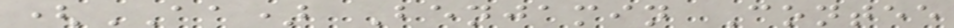(AA) Benjamin Contee
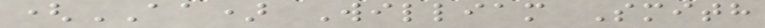(AA) William Smith
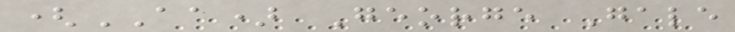(AA) George Gale
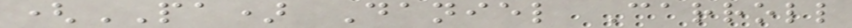(PA) Daniel Carroll
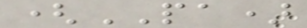(PA)
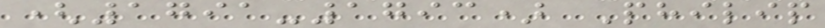(1791-1793) Philip
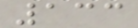133
